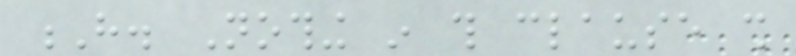H. Nothing in this clause shall
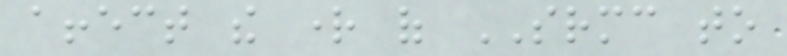affect the right of SRMC to
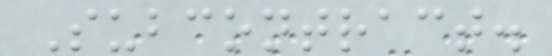Subcontract.
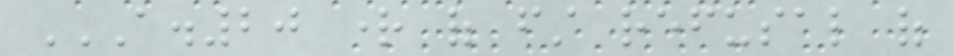A.20 RIGHT OF FIRST REFUSAL OF
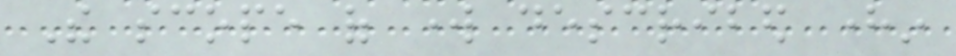The scope of work described herein
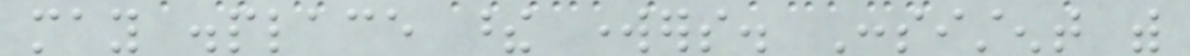may displace these workers. Consistent with
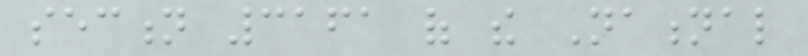section 3161 of the National
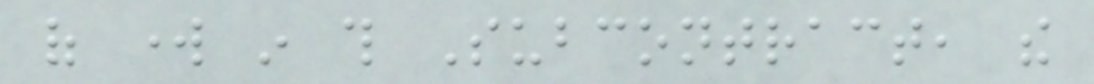of work in this Subcontract, the
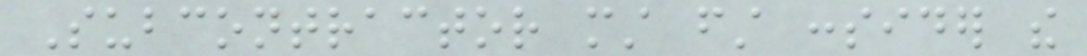Subcontractor must first consider the
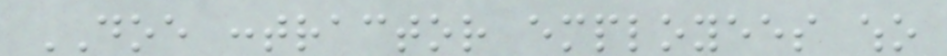DOE contractor employees who
